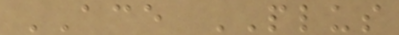ACE PLUS
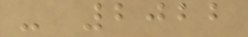- 2022
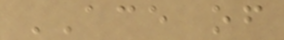ACE of
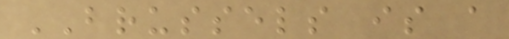BRUSSELS is a
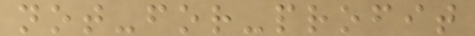not-for-profit
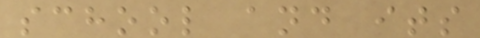school and its
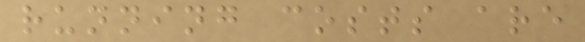running costs are
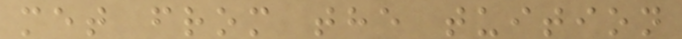met from the tuition
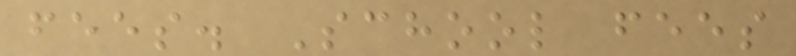fees. School fees
